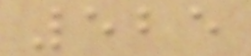525
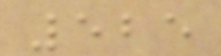525
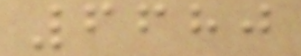6680
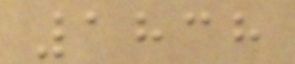1838
